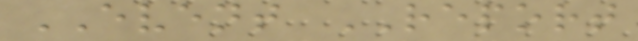EVENT REPORT
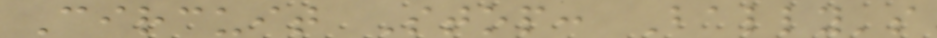Circuit Stop: Bally's
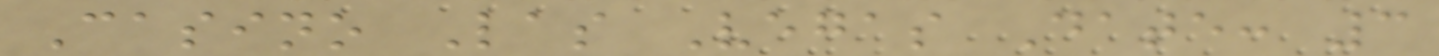Casino Las Vegas Date: 3
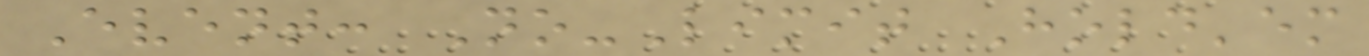Event: No-Limit Hold'em
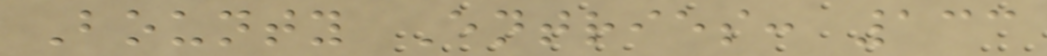Bounty Entries: 133
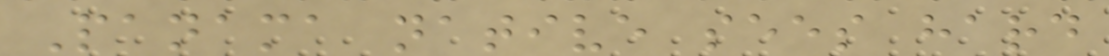Panama native sees hard
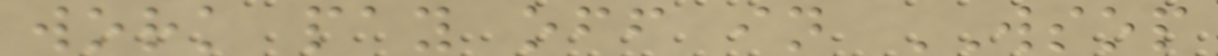work pay off in WSOP
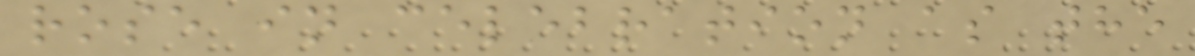rose in celebration as the
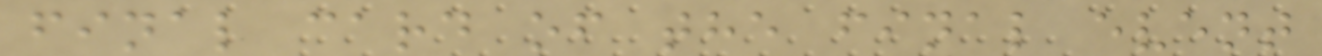final card of the final event
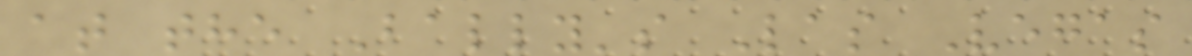at the Bally's Las Vegas
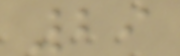29
